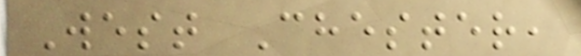West Chester,
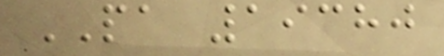PA 19380
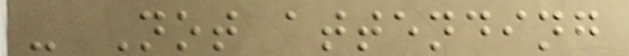- Not attending
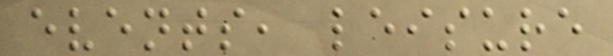events, leisure
